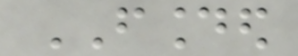FOUNDED
